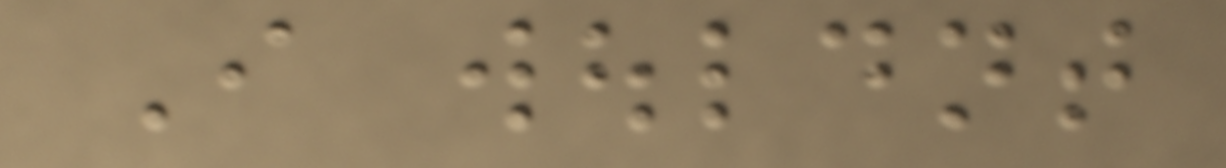I wouldnt
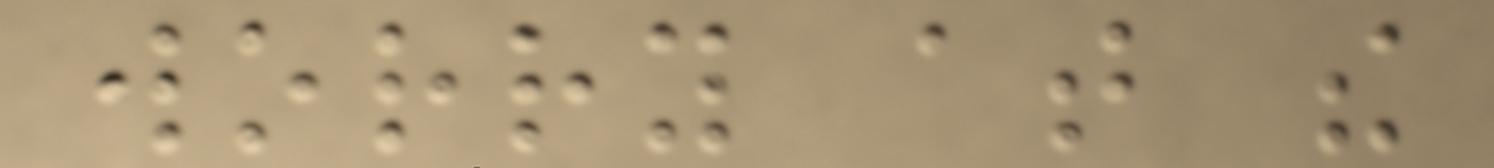worry at the
